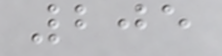205
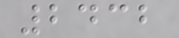2432
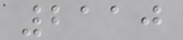2110
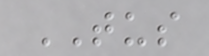TUS
